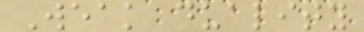Weak duality
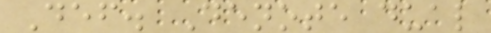Def. Denote dual
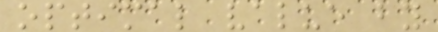optimal value by
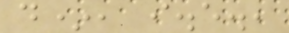d*, i.e.,
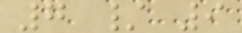7 / 9
